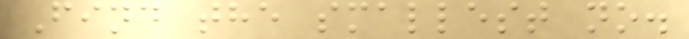Find the smallest no.
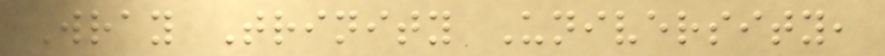Wray Trinity University,
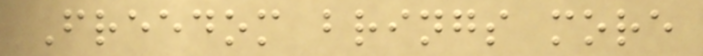Freedom brings more
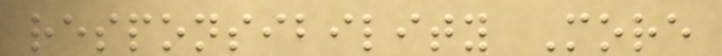responsibility More
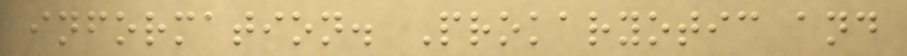information. Prokaryotic and
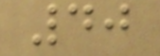40
